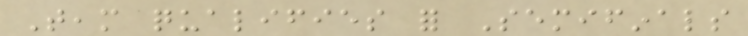Team qualifies for Semifinals
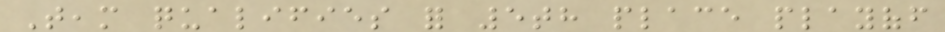Team qualifies for 5th place playoff
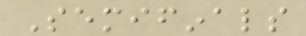Semifinals
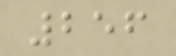256
